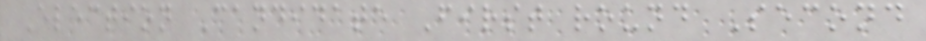Election Candidate First round Second
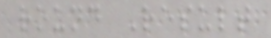round Result
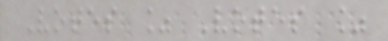Votes % Votes %
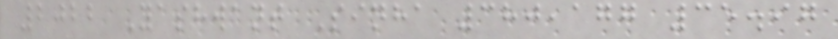2022 Yashwant Sinha 380,177 35.97
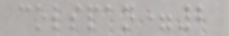colspan=2
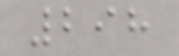298
